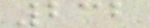232
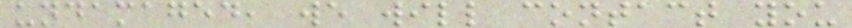undamaged, we will contact you
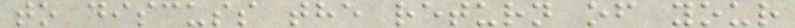to discuss the return of your
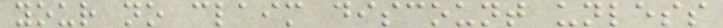your no claim discount unless
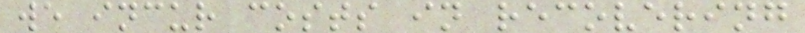we incur costs in recovering
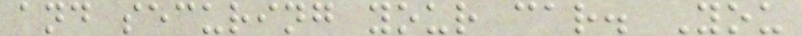and securing your car. You
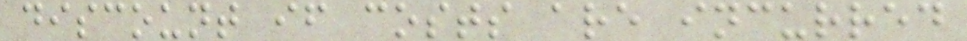discount if costs are incurred
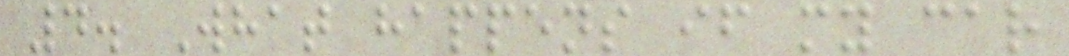4. What happens if my car
